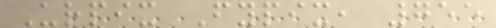Urpix Fypix, 755
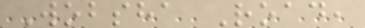Wobsha Road,
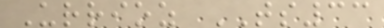Urrioz TS33
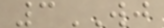3WJ
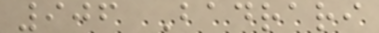906 Badrari
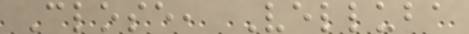Close, Velluba
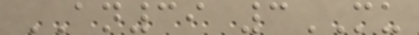AN39 3MU
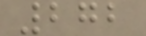272
